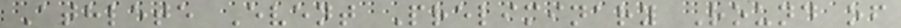Athlete Event Preliminary Round of
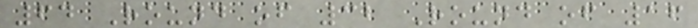64 Round of 32 Round of 16
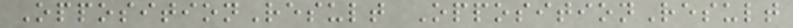OppositionResult OppositionResult
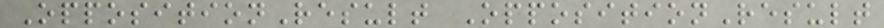OppositionResult OppositionResult
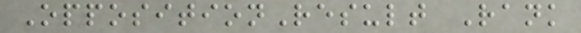OppositionResult Rank
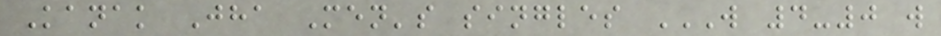Kanak Jha Men's singles W 4-0 W
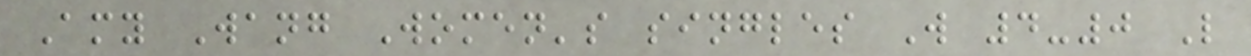Amy Wang Women's singles W 4-0 L
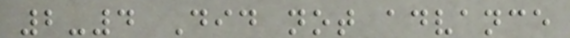2-4 Did not advance
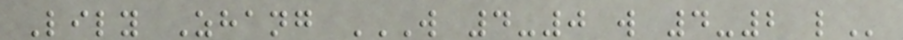Lily Zhang W 4-0 W 4-2 L
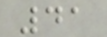41
